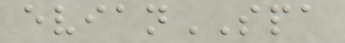evianSPA
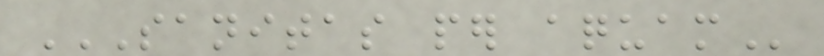SANITAS PER AQUAM
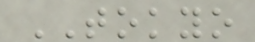TOKYO
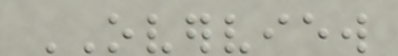OVERVIEW
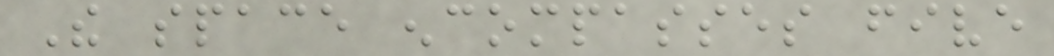The space encompasses five
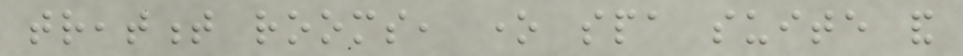treatment rooms, one spa suite and
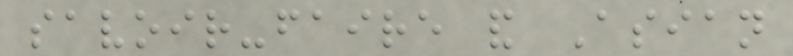savoir-faire and Asian
